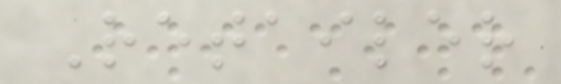Retailer
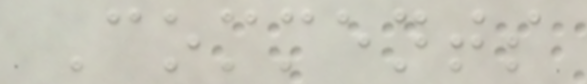Comments
